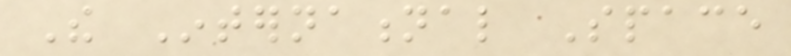The International Space
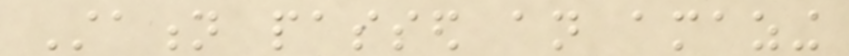Station passed an amazing
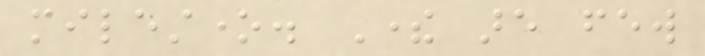milestone. There are few
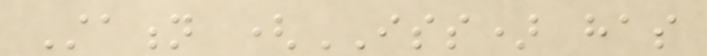Station (ISS) has
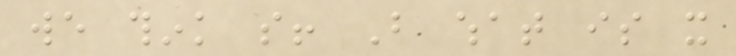we think so! But what is it
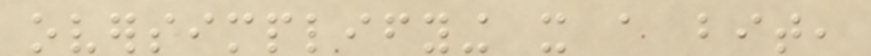oversimplifying it a bit,
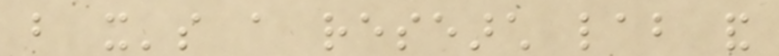but it's a research lab and
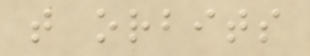that orbits
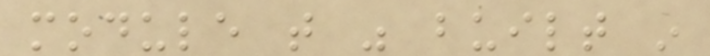module that was built in
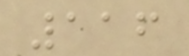116
